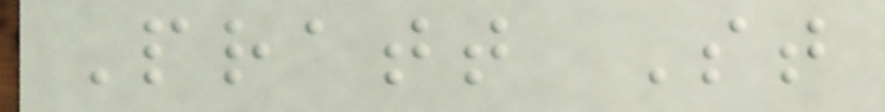Pratt St
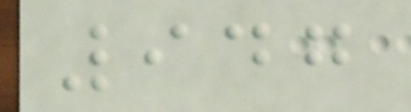947
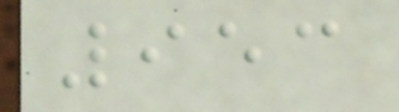953
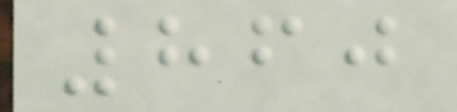860
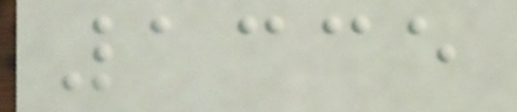1335
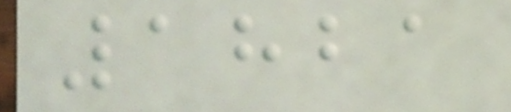1821
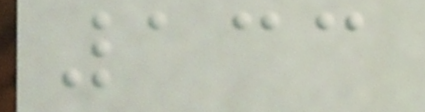133
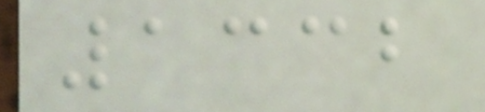1332
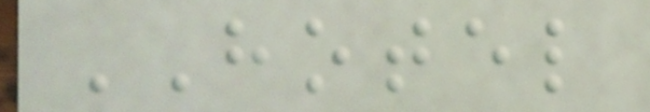HOTEL
